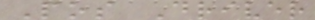Pos Driver
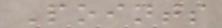Points
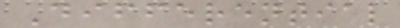Differential
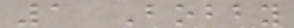1 Bobby
